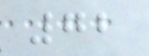72
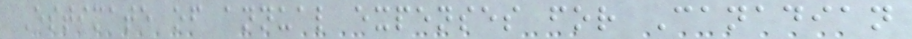Estimate of annual expenses for Canadian
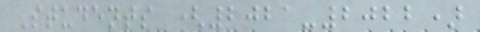Students (2021-2022)
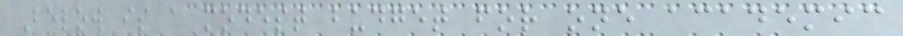Below is a modest budget for one academic
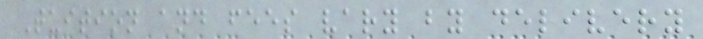Tuition and fees vary by delivery
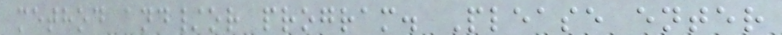method and/or program. Please enter
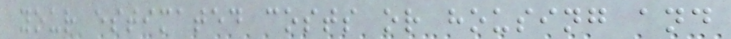your estimated costs or housing and
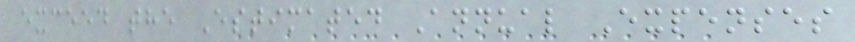exceed the Estimated Annual Expenses
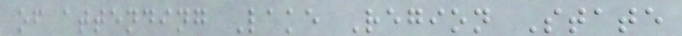of attending Lake Region State
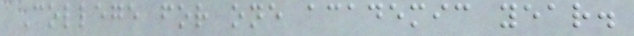College for one academic year.
